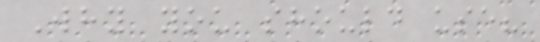Why you should use?
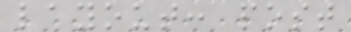layout: post
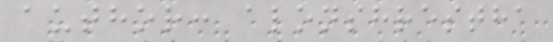author: alonshrestha
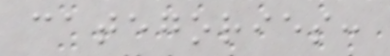categories:
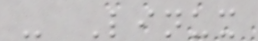- Linux
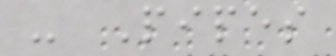- Pipes
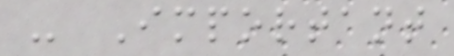- Important
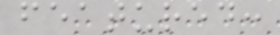featured:
